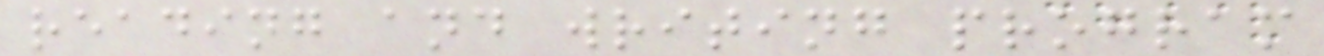reading and writing program
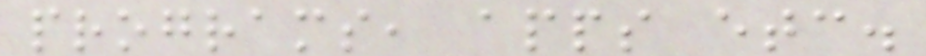programs, apps etc.
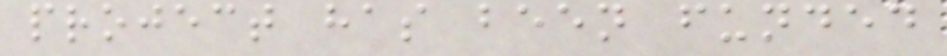project has been funded
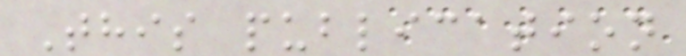This publication
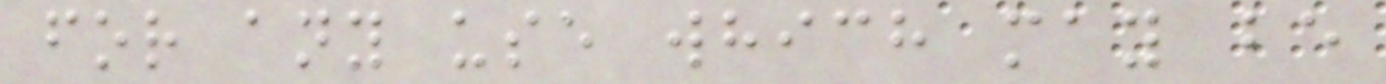for any use which may be
